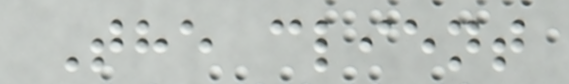The client
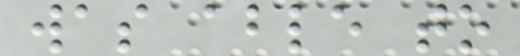was able to
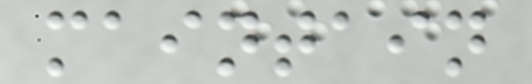maintain
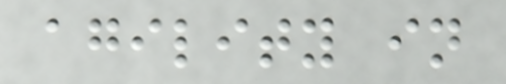agility in
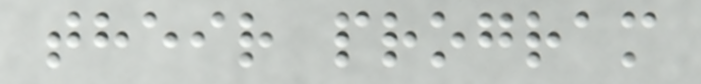their program
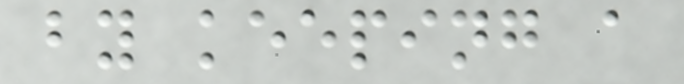by keeping a
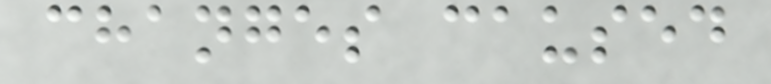changes caused
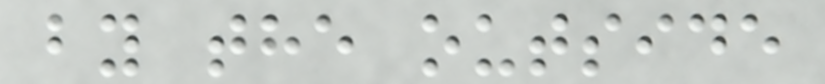by the outside
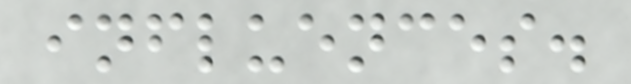influences.
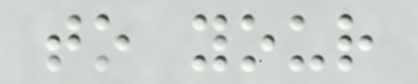to your
